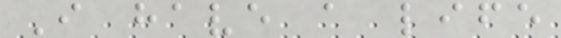I have a life
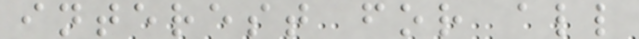interest for all
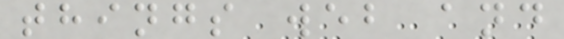things web and
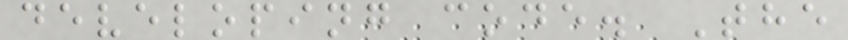developing code. The
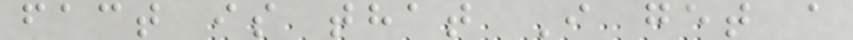fact is that I get a
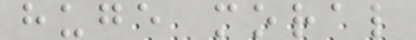huge moral
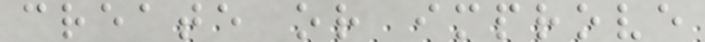create or improve
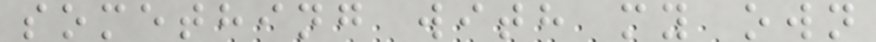something with my own
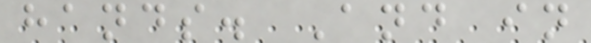hands. And in
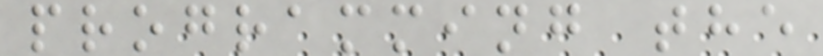programming the
